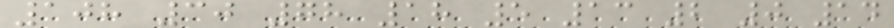108 30 78 18 5 13 2 0 14
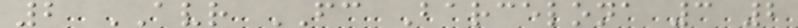2 AVR FC Barcelona 3 2
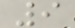9
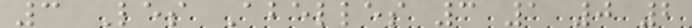3 Les Abelles 3 1 0 2
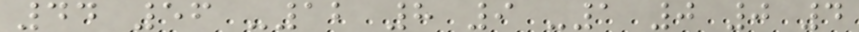44 56 -12 8 9 -1 0 0 4
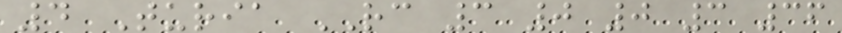4 Turia RC 3 0 0 3 36
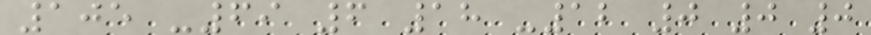105 -69 6 18 -12 0 0 0
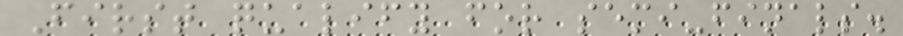First qualify for semi-finals.
